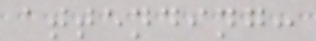attending:
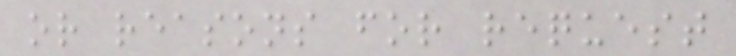or reasons for request
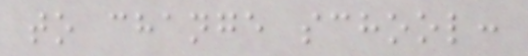to change school:
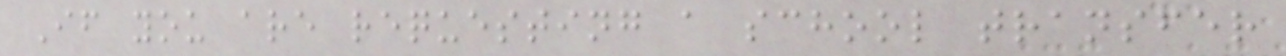If you are requesting a school transfer
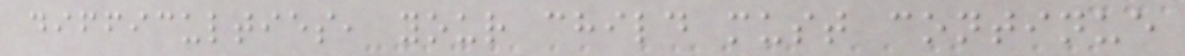difficulties, your child must continue
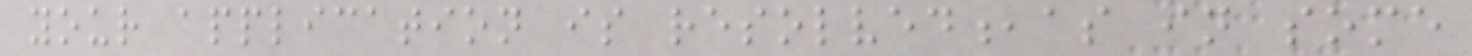your application is resolved,as in some
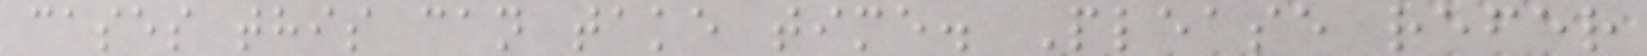cases this can take time. Please refer
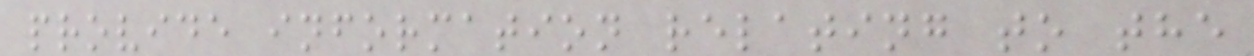provide information relating to the
